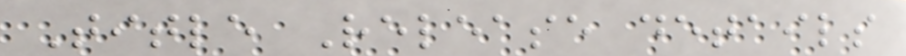Title Release details
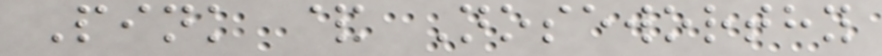Pink & Noseworthy
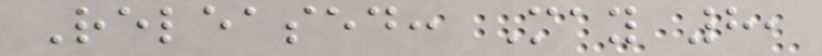Released: May 8,
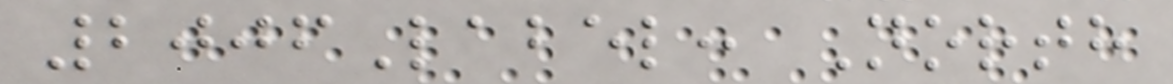2006Label: North
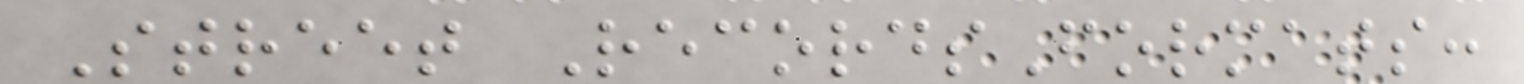Street RecordsFormats:
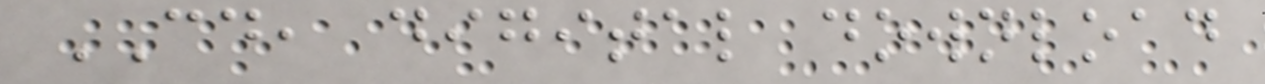CD, digital download
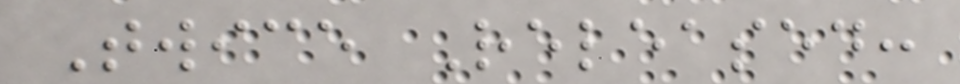Twice Released:
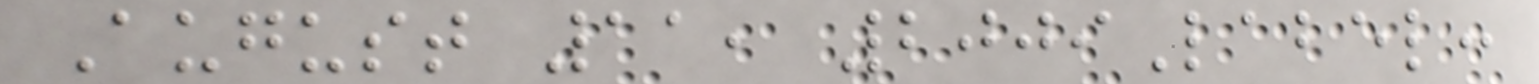August 11, 2009Label:
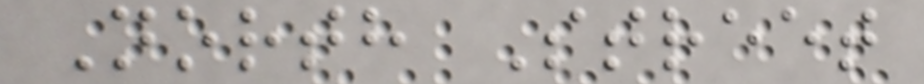North Street
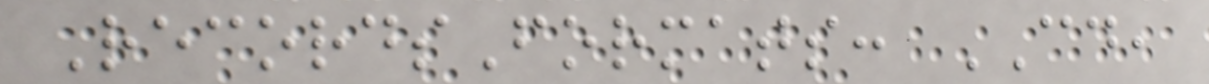RecordsFormats: CD,
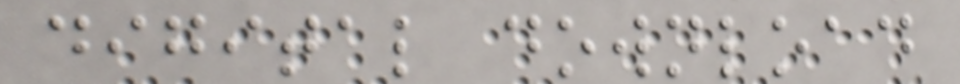digital download
